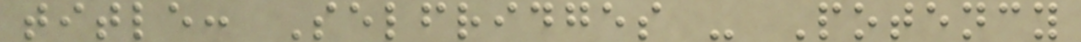title: Selfridges - Potency
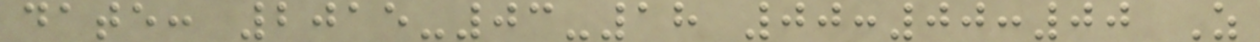date: 2015-03-18 00:00:00 Z
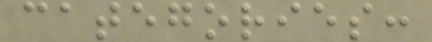categories:
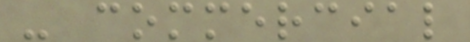- commercial
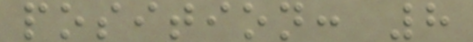position: 8
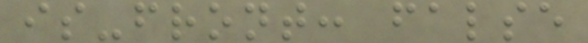is-front: false
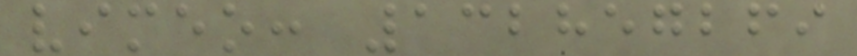vimeo: 132857269
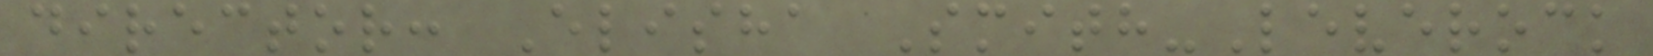director: Elisha Smith-Leverock
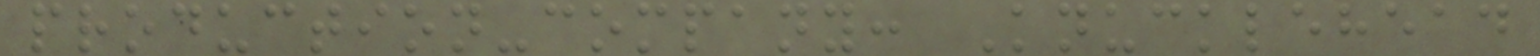production-company: Knucklehead
